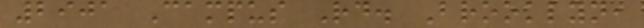2901 Campus Rd. Brooklyn,
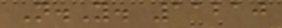N.Y. 11210
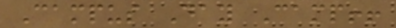Campus Day Camp!!
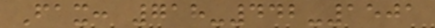Fax: 718-442-1501
